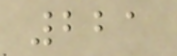221
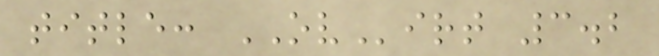title: OVirt 3.2
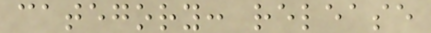category: release
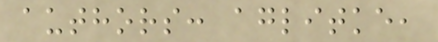authors: aglitke,
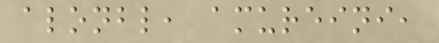alonbl, amureini,
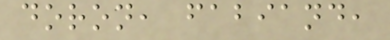doron, fabiand,
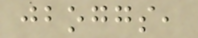jboggs,
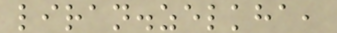liran.zelkha,
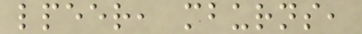lpeer, mburns,
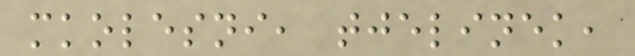mkolesni, tjelinek,
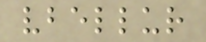vbellur
